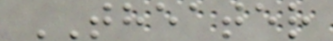THEATER
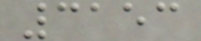3153
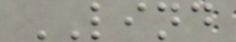LIND
